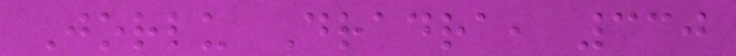Jorlu Dradra, 330
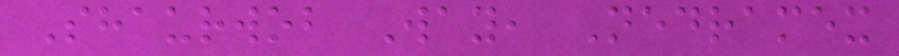Shaurwob Way, Nedramex
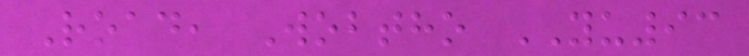Road, Wobtho YU93
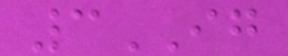3IG
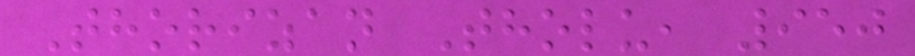Thorizan Tholu, 950
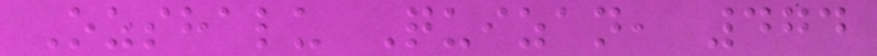Ozshalu Quizan, 474
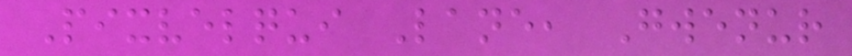Pixvelqui Lane, Gwenur
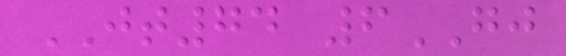JT74 6GJ
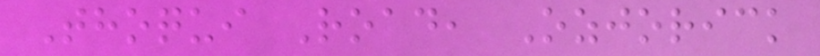Thoqui Road, Ozjorick
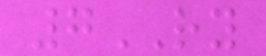7RY
